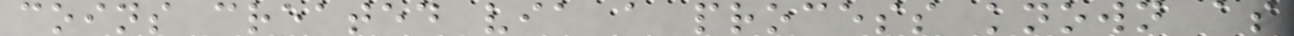coins created via a process known as
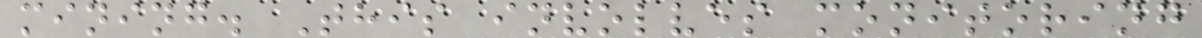mining. This involves monitoring
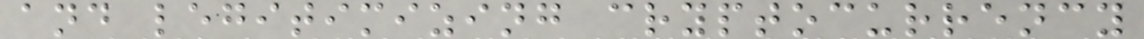and legitimizing cryptocurrency
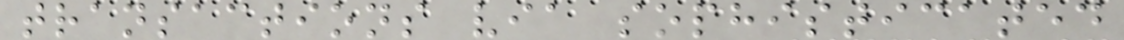transactions via sophisticated
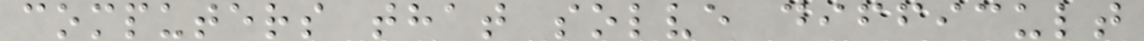computers that solve difficult
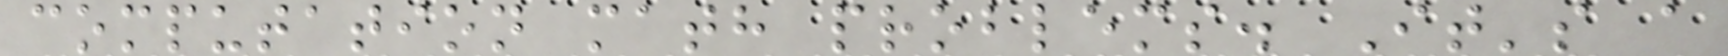computation math problems. It's a
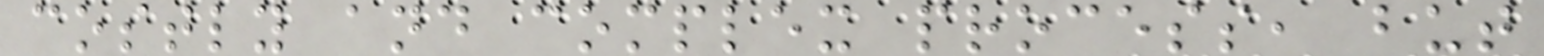costly and complex process, but
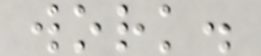work.
